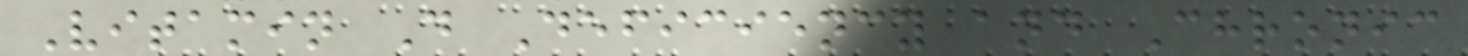Vitamin D Deficiency and Chronic
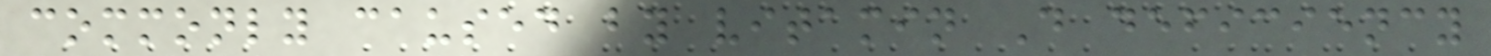commonly caused by vitamin D deficiency
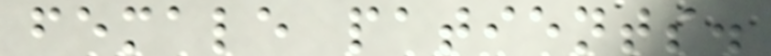female patients.
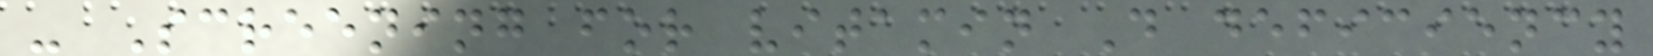- Screening for vitamin D deficiency
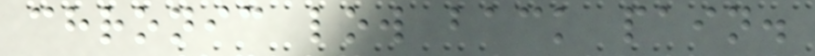chronic low back pain.
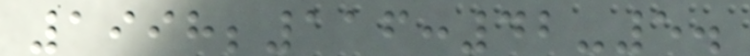1998;116:42-5.
